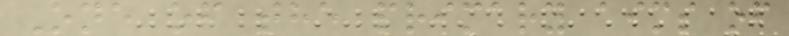One of the primary aims of
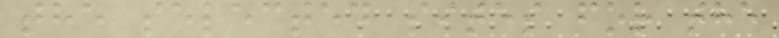the selected sites for the
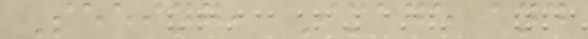Seeing, Image and
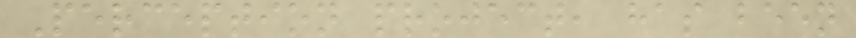Perception project, has been
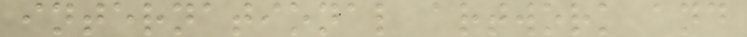international artwork and
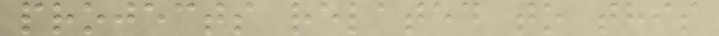projects related to this
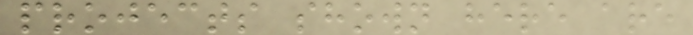projects shown here are
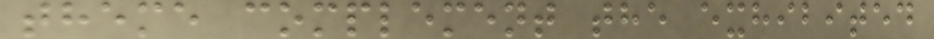theme complement the exhibited
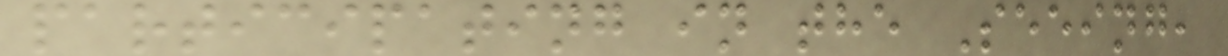participating in the Seeing,
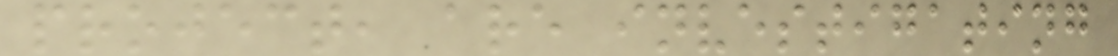project, are investigating
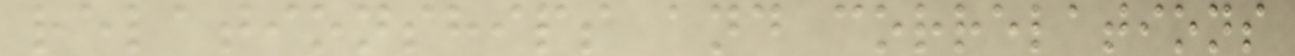relationships and correlations
